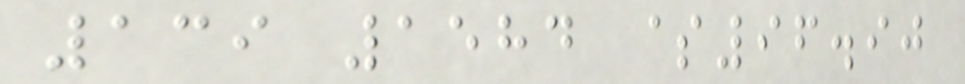139 1584 $96.90
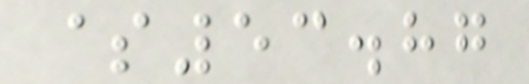$53.87
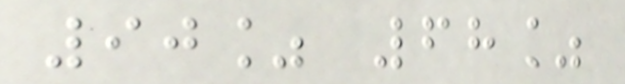90% 68%
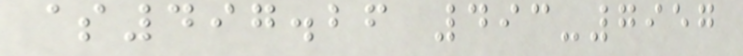$497.26 493-7957
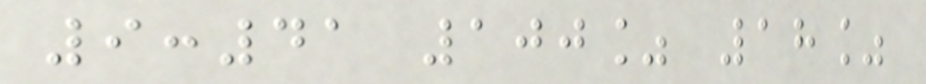9:41 100% 18%
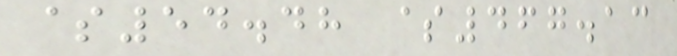$54.48 $467.13
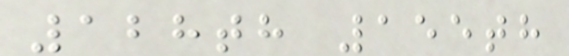128th 155th
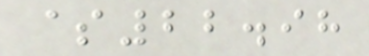$22.98
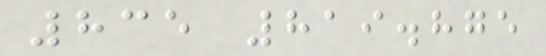835 819.875
